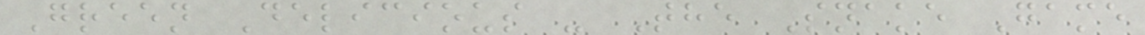Green Delicious - The Snake Game
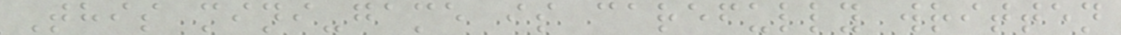This mini-game is carefully written
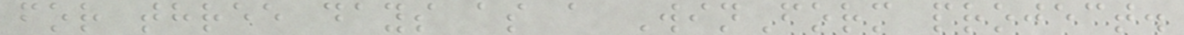for three days as a WinForm project.
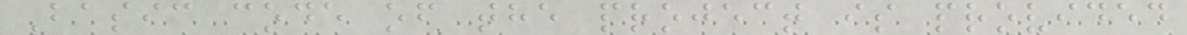Basic code of the project is provided
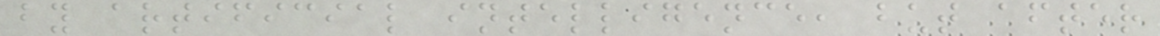by artificial intelligence, but after
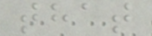that
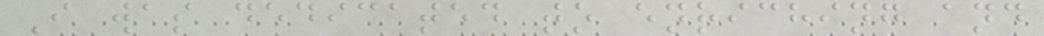I was dedicated to enriching and
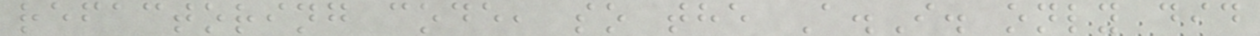refactoring code, so the A.I. only did
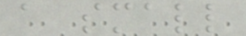a small
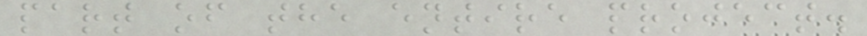part of the entire project.
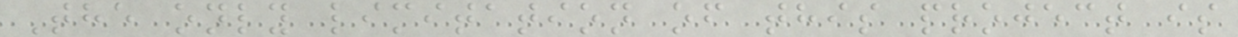The only limitation of this project is
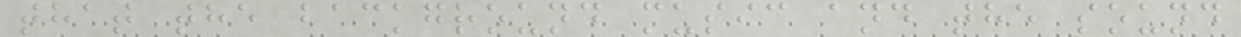that the background music and the sound
